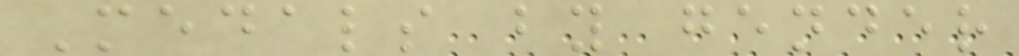Medals by gender
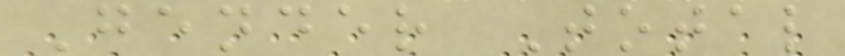Gender Total
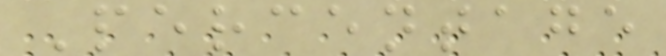Percentage
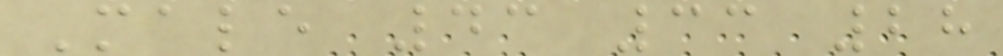Male 43 33 28
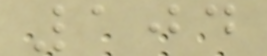104
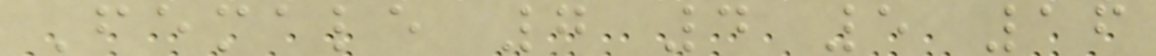Female 7 4 5 16
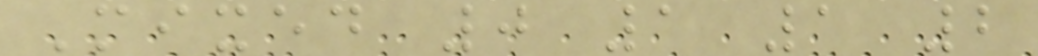Mixed 0 1 1 2
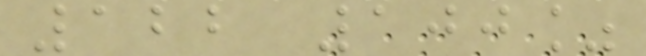122 100%
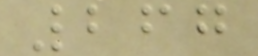267
